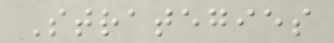Strategies
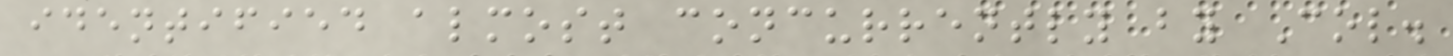identified almost concurrently by Col.
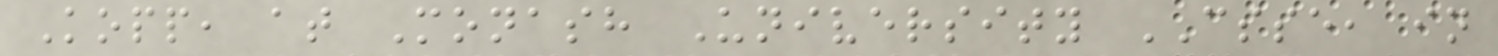Kopp, at Monash University CSSE, in
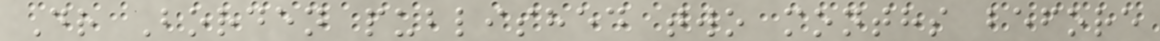Dr Borden published two months before
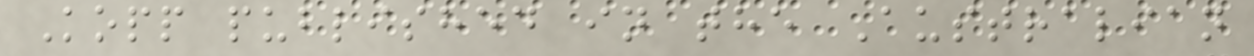Kopp published in the Australian
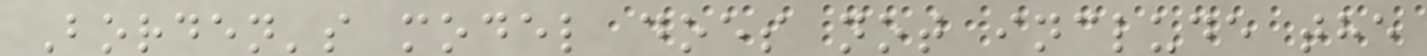Borden's model does not include the
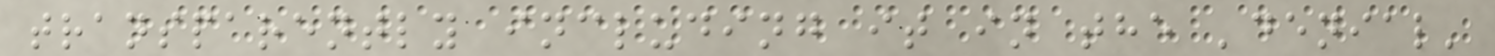transparently including it in the 'denial'
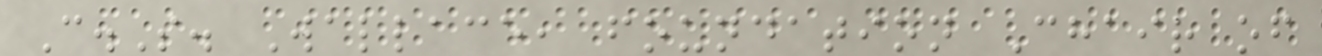C.S. Wallace, foundation Chair of
